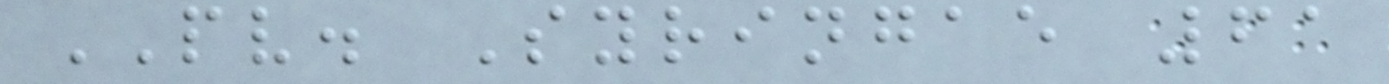PV. Syringae 61
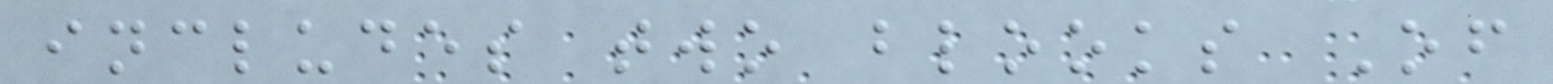includes two blooks Of
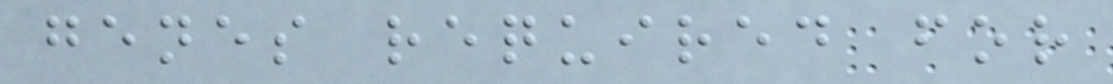genes required for
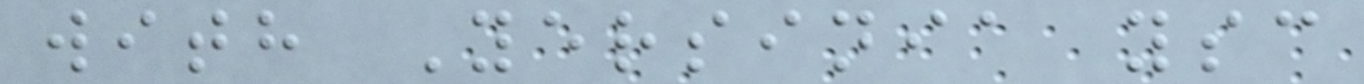with Yersinia ysc
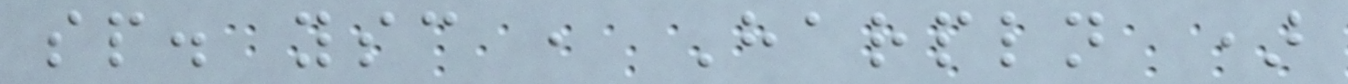sp. ysc , Harpln )
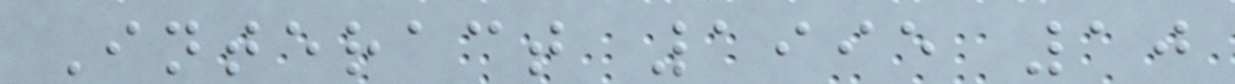Interact 1995 10
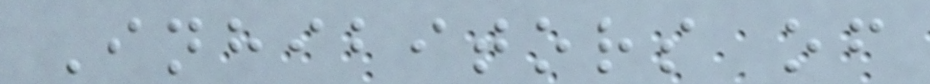Inhibitors of
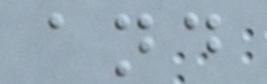and
